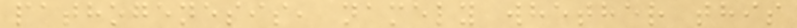pathogenesis, namely whether this
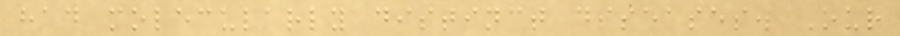had molecularly distinct diseases. Our
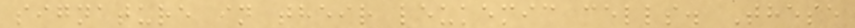signature in their leukemic cells. These
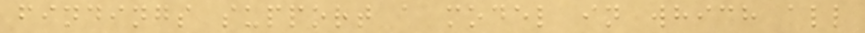findings support a model in which all
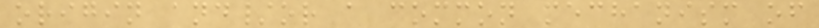origin and/or a common mechanism of
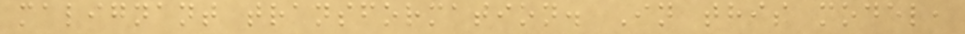malignant transformation. In this model,
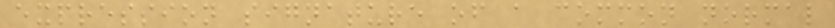expression signature of a common normal
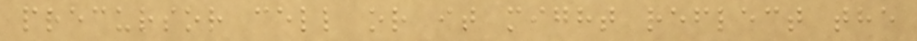precursor cell or it might reflect the
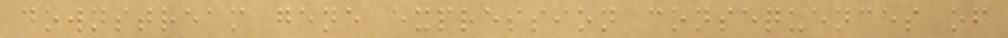downstream gene expression consequences of
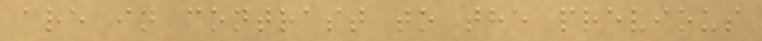are in contrast to the previous
